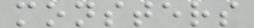monsters
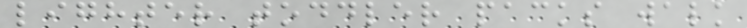lighter toddler packs walk
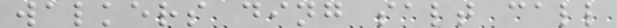walkers ding salt call
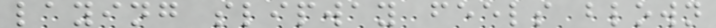laying slipway feels blown
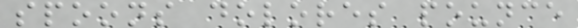spoons dolores pounce
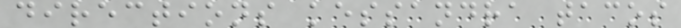directions kessandra tacos
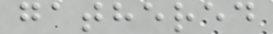gathered
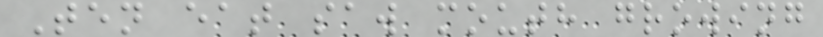Ten eat saw mouth growing
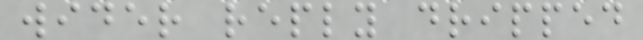wider reply dripped
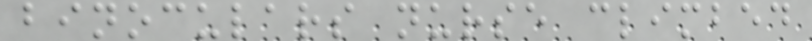binoculars nurse climbed
